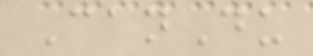CanDu
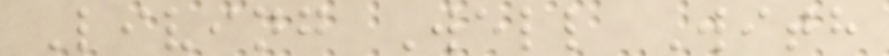Living Well With
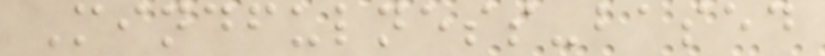Mindfulness-based
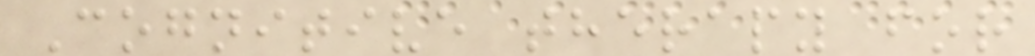Cognitive therapy for
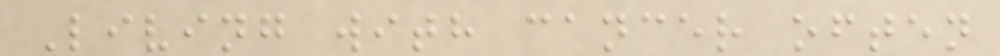Living with cancer often
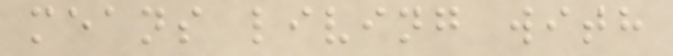means living with
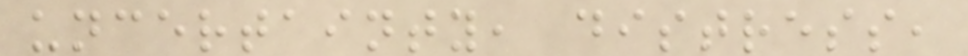uncertainty, distress,
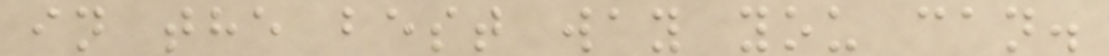in the best way you can.
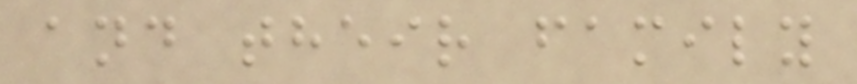and their family
